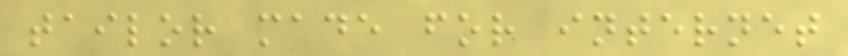tailor made for internet
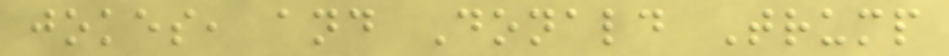jokes, and Donald Trump
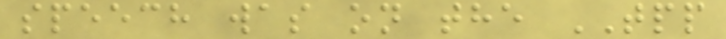speech was on the TPP
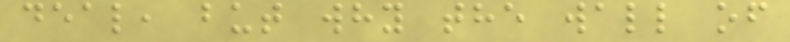deal, but why the wall of
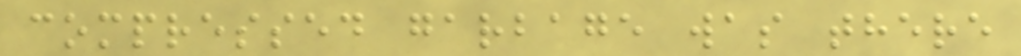compressed garbage was there
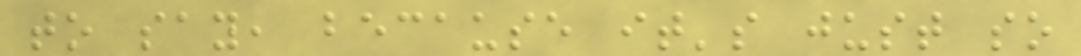to say, because it's just so
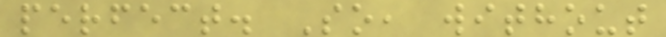perfect. So, without
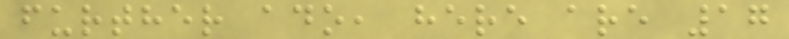further ado, here are 17
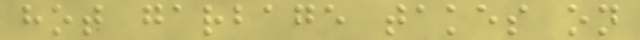hot garbage takes on
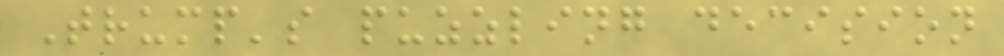Trump's puzzling decision
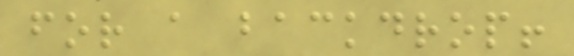for a backdrop!
